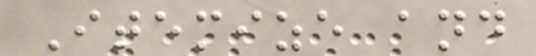Itemize and
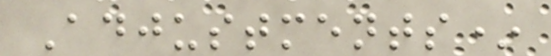Adjustments*
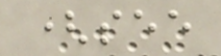(see
